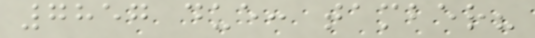7857 due: tamber?
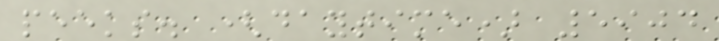peeks. (daytime) 5904
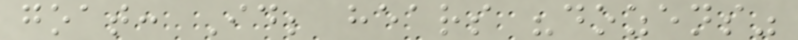goat: Id; hears "dozens"
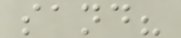sand?
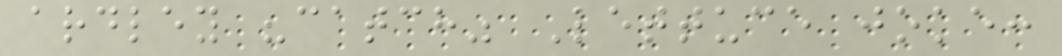ardley "catch" Lettuce joke:
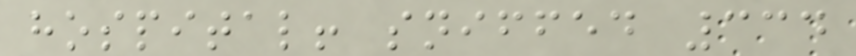hospital! sniffed 334
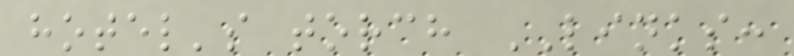hotel's torch LINKS:
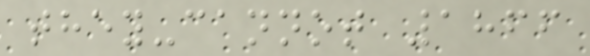they-cannot 1866
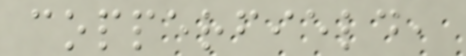copperfield,
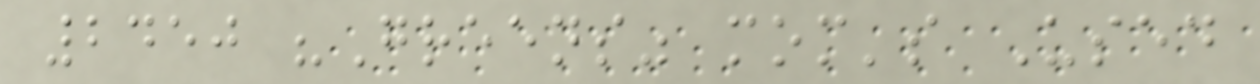2450 "Greens" mom's Used
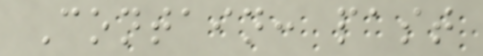Contain: past
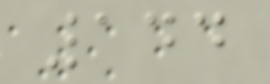144
